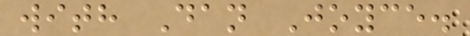with Dan Joyce.
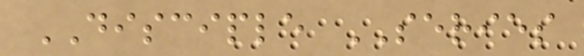DISCIPLE SERIES
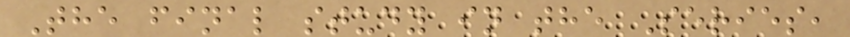The final study in the Series,
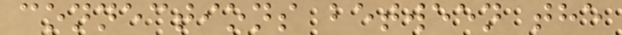connections between the
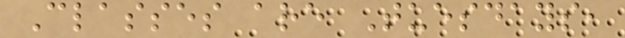Classes are Tuesdays,
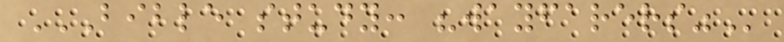BIBLE STUDY: "WAYFARERS"
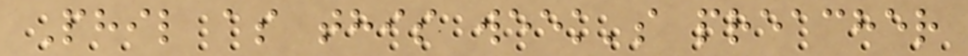Phil as this week's preacher
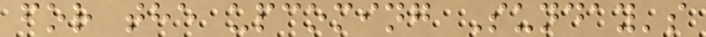for the upcoming Sunday's
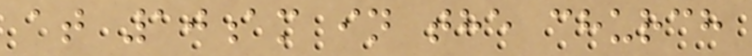at 10am in the church
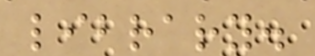library.
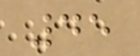45
